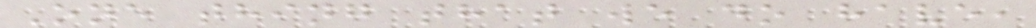One thing that we do have,
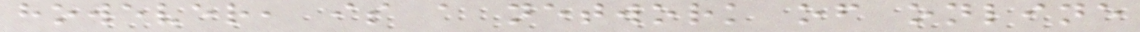however, is a network of online
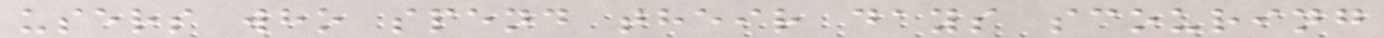users who spend their days scouring
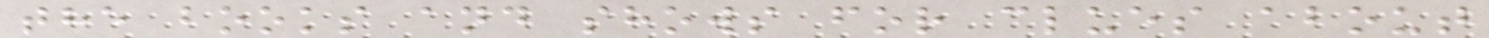the books and shows for clues about
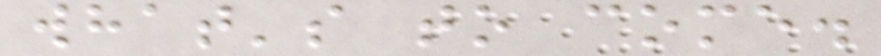what's to come.
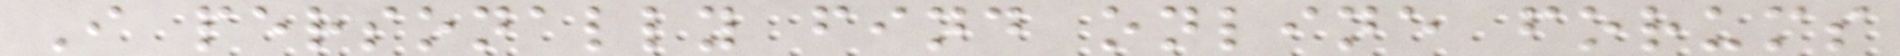I personally find online forums
